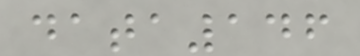data146
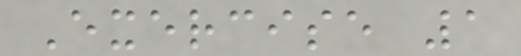Exercise 1
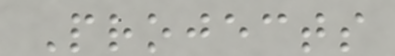Projects
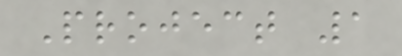Project 1
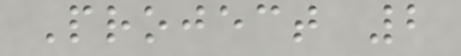Project 2
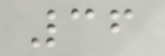36
